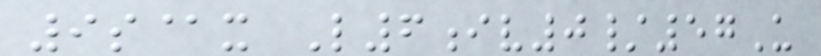9s@x L6iv0/57U
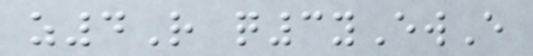z4R q3yEwE
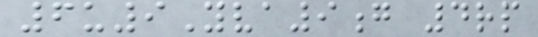6u9Yva9g 4rp
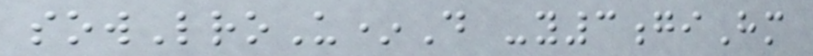sowLroU*D -y3giHm
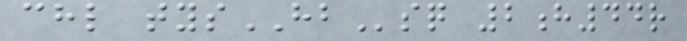chl tysHBsq 2h44r
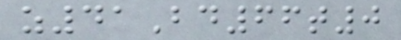z41Bd66t0
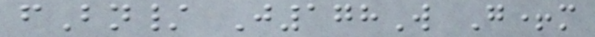fBn/ J178W G+m
